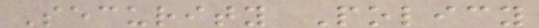Security Policy
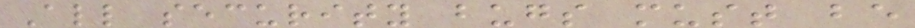All security bugs must be
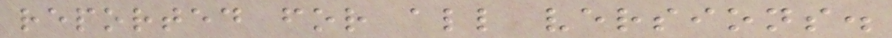reported for all versions.
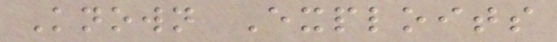Known Exploits
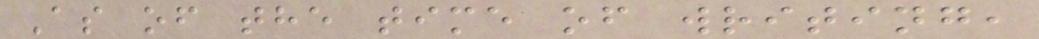As of the time of writing,
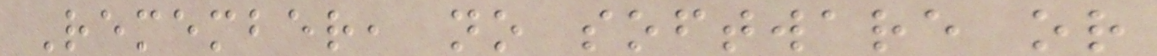Remember, no software or
